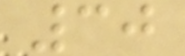30
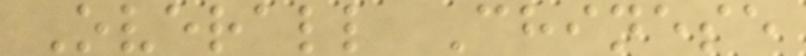Overall Chinese
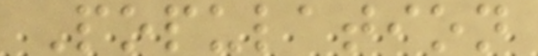Population
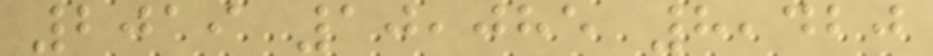2019 10,085 8,420
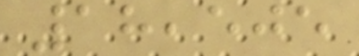18,505
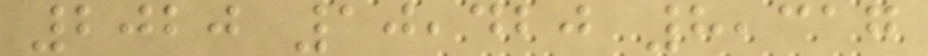2020 10,420 8,317
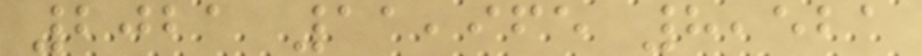2021 11,965 8,521
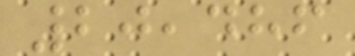20,486
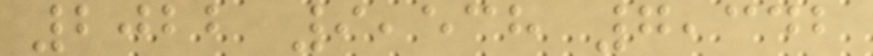2022 9,538 7,342
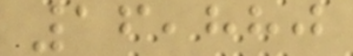16,880
